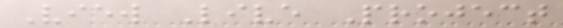View Live Project
